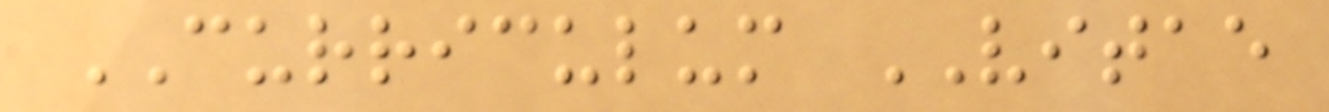CURRICULUM VITAE
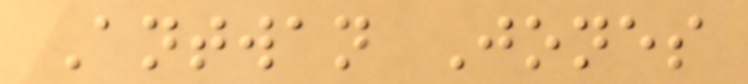Antwan Jones
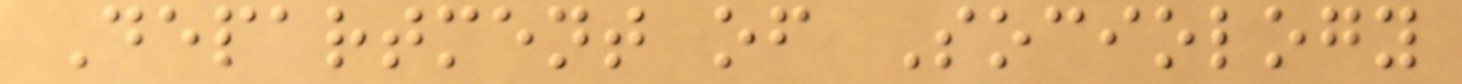Department of Sociology
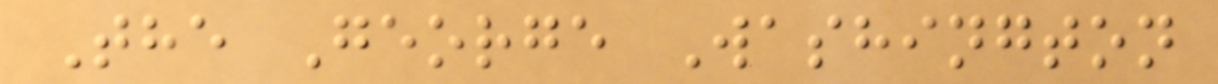The George Washington
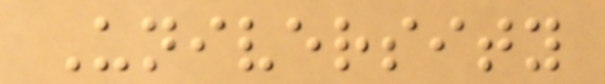University
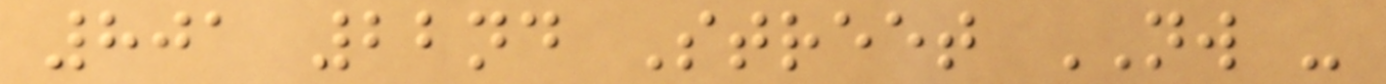801 22nd Street NW -
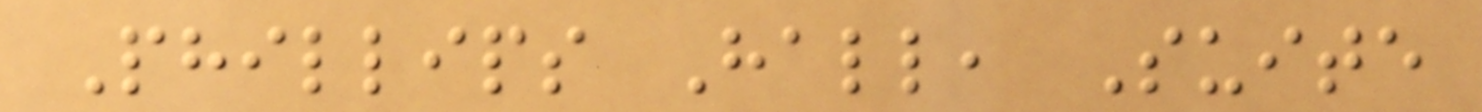Phillips Hall, Suite
